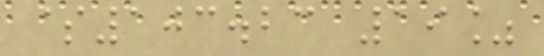$103.23 19%
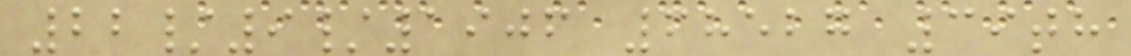22/9/1906 68527 39th
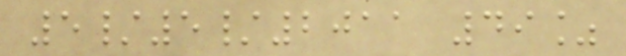5/5/2011 49%
